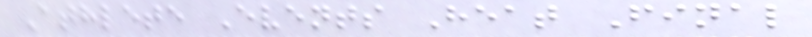Athlete Events Heat Final
